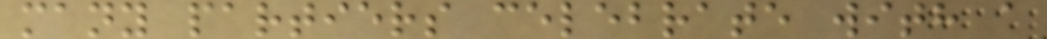many partiers celebrate with a
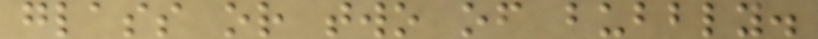glass or two of bubbly.
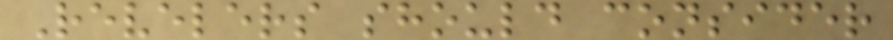Revelers should consider
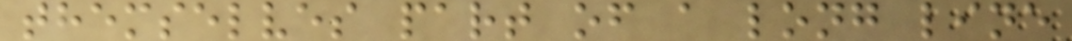themselves part of a long line
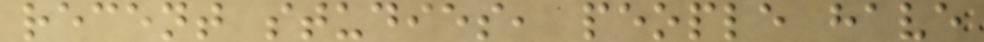recent studies, people have
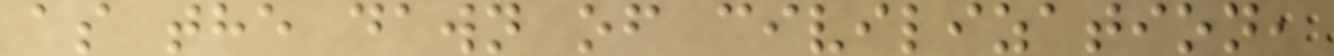as the dawn of civilization,
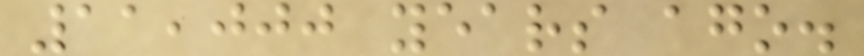11,000 years ago.
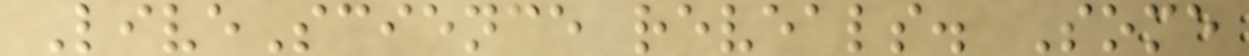LiveScience reveals. Some
